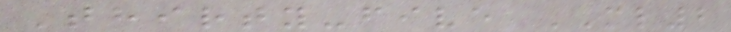Thirty-five ML2
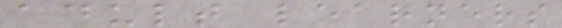adult learners
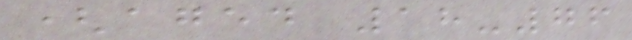(aged 18-76
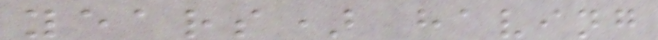years) having
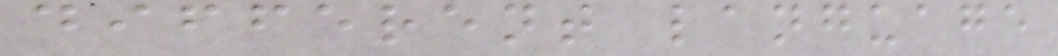different language
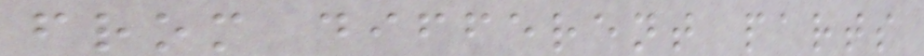from different parts
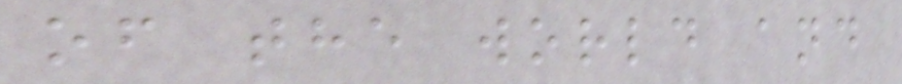of the world and
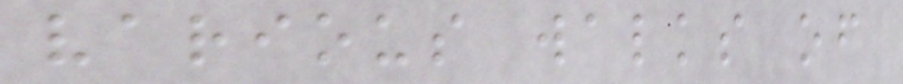various walks of
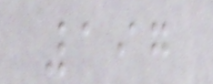197
